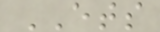ETS
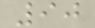90
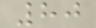80
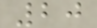20
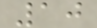10
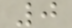0
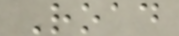Road
